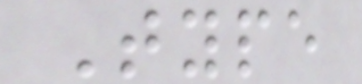Type
